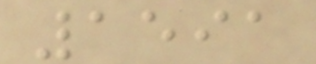1591
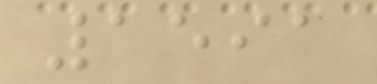1591
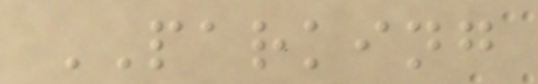PARKING
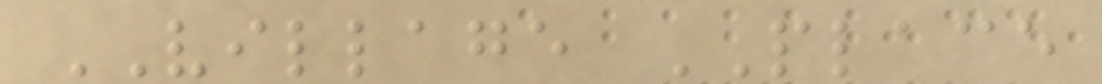VILLAGE PLACE
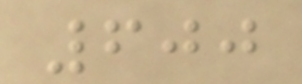600
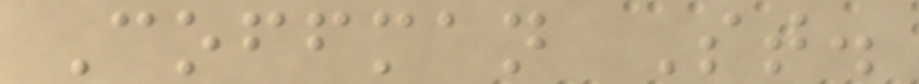Coffman St.
